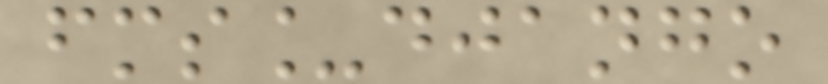fms_django
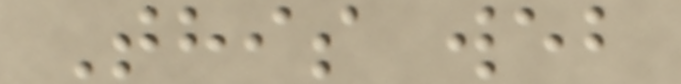This web
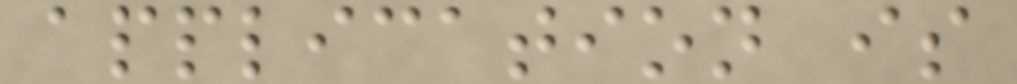application is
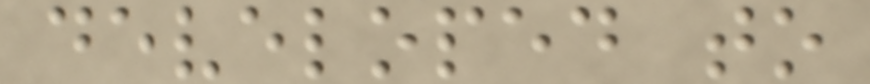developed to
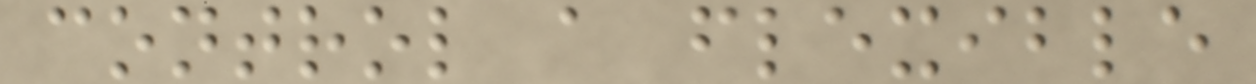control a flexible
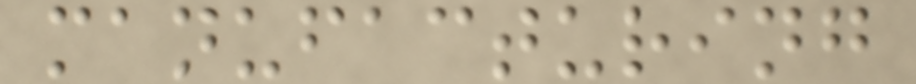manufacturing
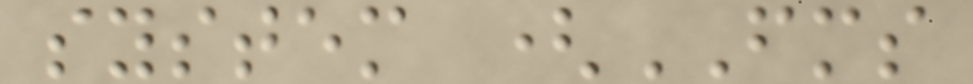system (FMS
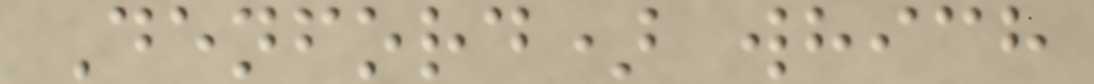Denford) which
